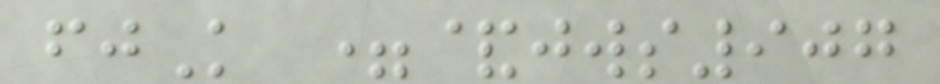fjK =&jws907
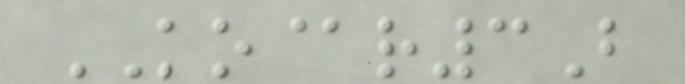KO@r3B
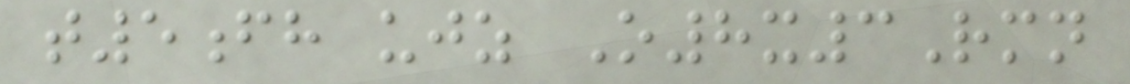t5fh ujz O8x3Rmn
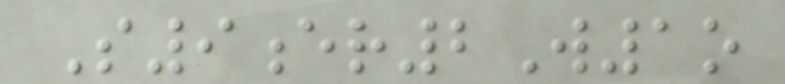S9er2W1o
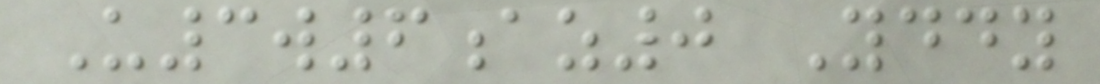U3w6az0 Yddy
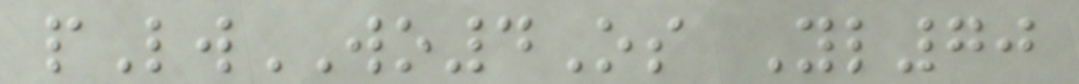pLwWO4Os Yl70
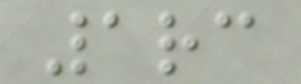1rc
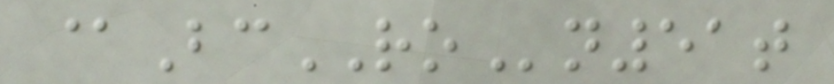@BcROn51t
